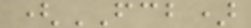(FCB)
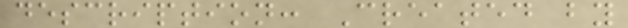description: Created by
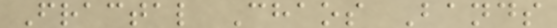Fractal Chaos Bands
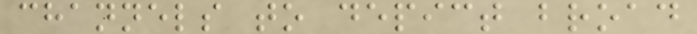channels to depict broad
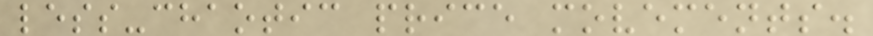less-chaotic price movements.
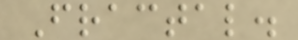Fractal.
